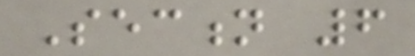Section 6
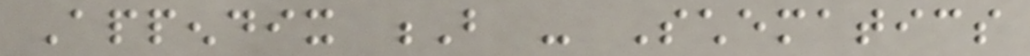Appendix B - Schematics
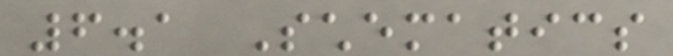6.1 Schematics
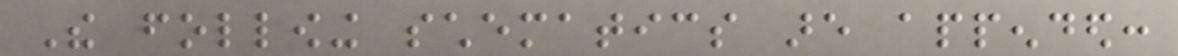The following schematics are appended:
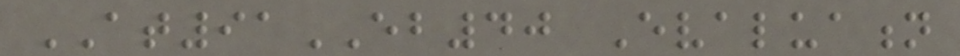AT91EB40 Evaluation
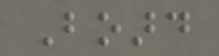Board
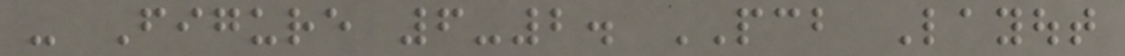- Figure 6-2. PCB Layout
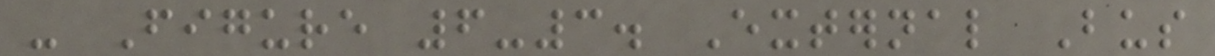- Figure 6-3. External Bus
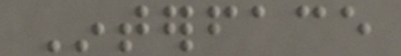Interface
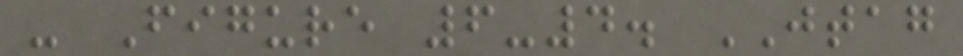- Figure 6-4. JTAG
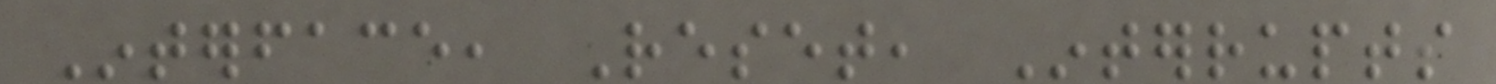Interface, Reset, Interrupts
